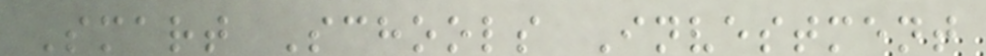Smart Schools Investment
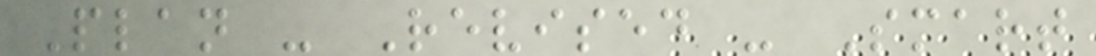Plan - Revised - Smart
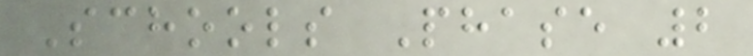Schools Phase 2
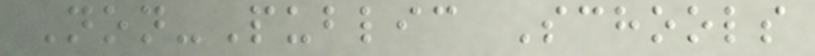Non-Public Schools
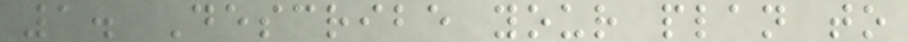1. Describe your plan to
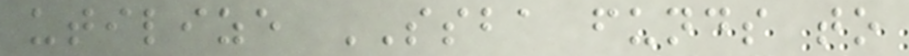utilize SSBA funds to
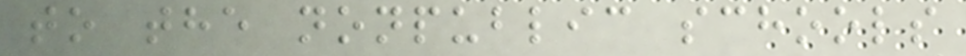to the nonpublic schools
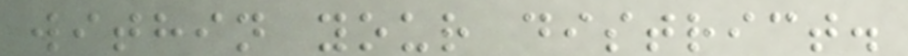within your district.
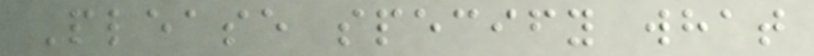Please specify what
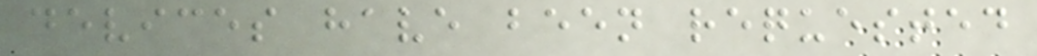devices have been requested
